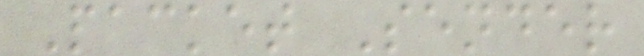Packet Sender
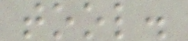tool.
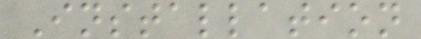Installation
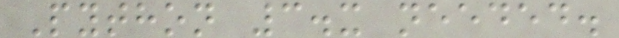Python 3.x needed.
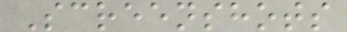Screenshots
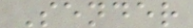Sender
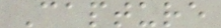Capture
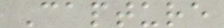Capture
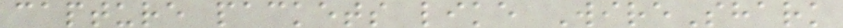capture packets like WireShark
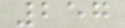257
